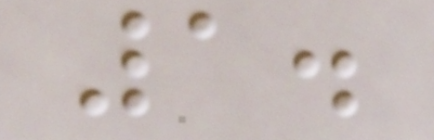1.
